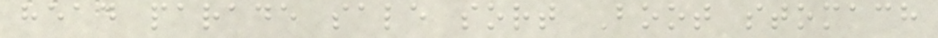head parade sale sort Boot stomach
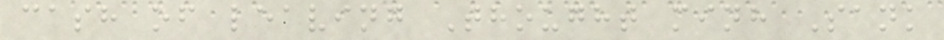cash of leaving Thought minh Sank
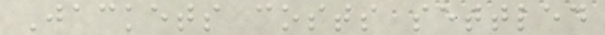Jackets costs settled
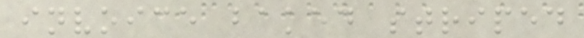invoice baked striped
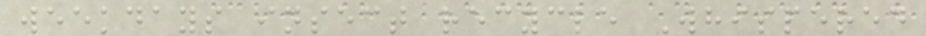weekdays insect recycle Whispered
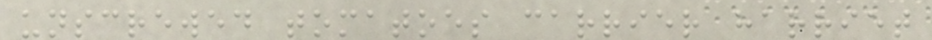unscrewed tomatoes carrier harriet
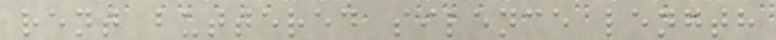rent buttered silence length
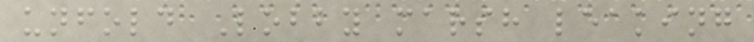unfold Lobby marsh leaking
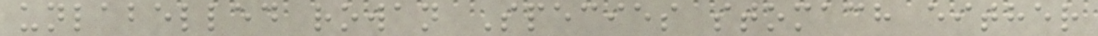unlabelled rowan Species stomach either
